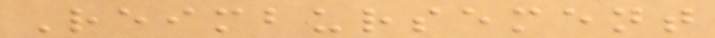Reimbursement
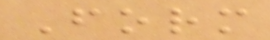Form
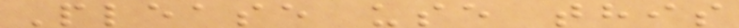Please use this
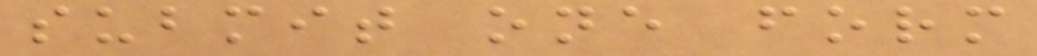submit one form
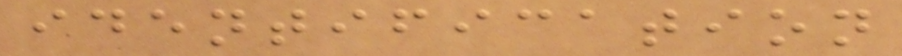identification
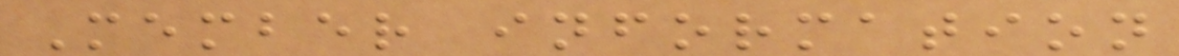Member information
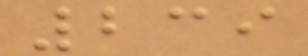239
